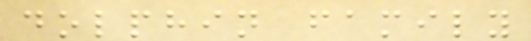dolphin family
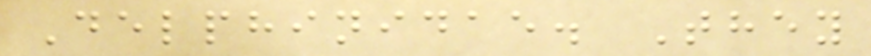Delphinidae. They
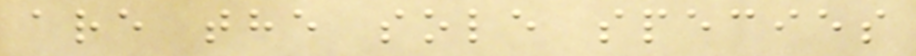are the sole species
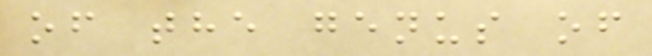of the genus of
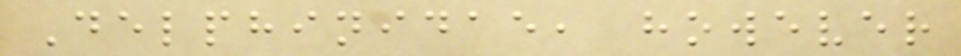Delphinidae, however
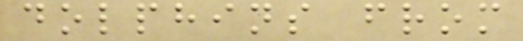dolphins from
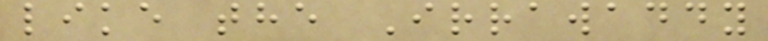like the Irrawaddy
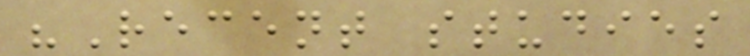"Recent studies
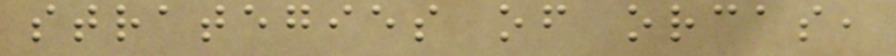strategies of orcas,
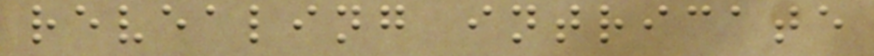revealing intricate
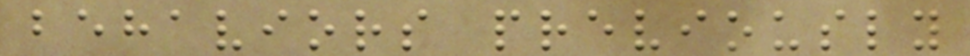behaviors previously
